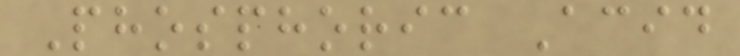Phosphoric Acid
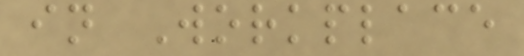in Workplace
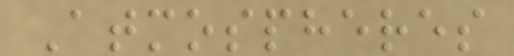Atmospheres
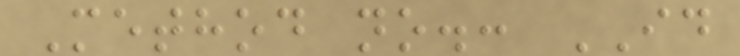Method no.: ID
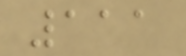111
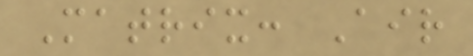Matrix: Air
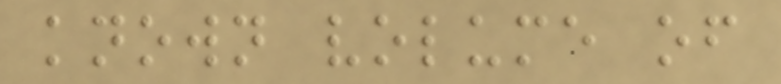known volume of
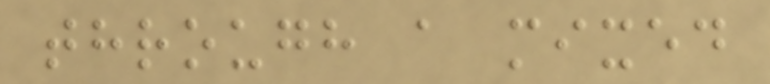through a mixed
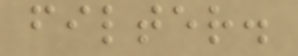filter.
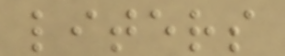liters
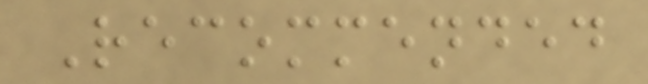Recommended
